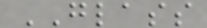GLASS
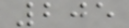205
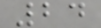24
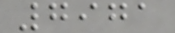7971
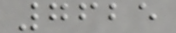7625
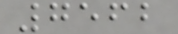7562
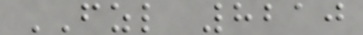FZL 8210
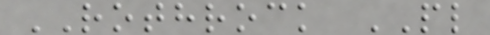ROTHROCK PL
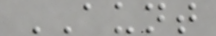AUNT
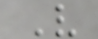V
